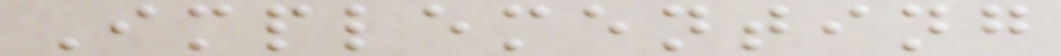Implementing
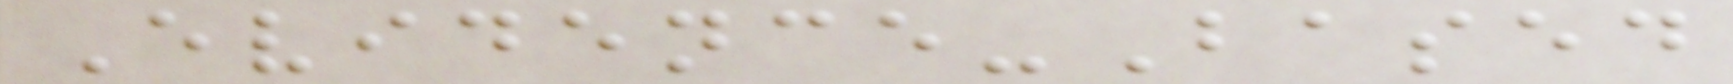Evidence-Based
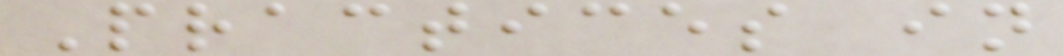Practices in
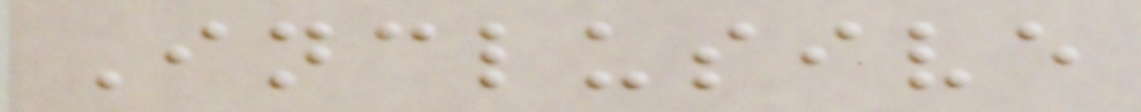Inclusive
